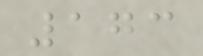173
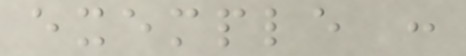exemple :
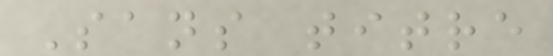Sans titre
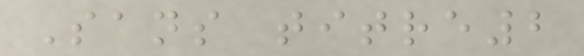Sans titre2
